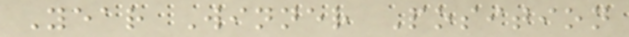Year Winner Position
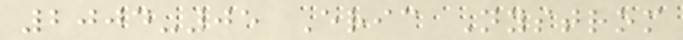2004-05 Eric Nystrom
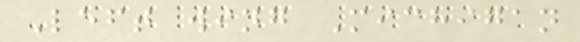Left wing Michigan
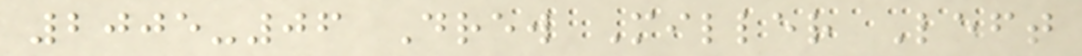2005-06 Drew Miller Left
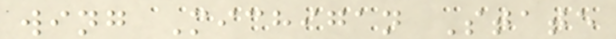wing Michigan State
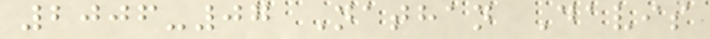2006-07 Nathan Davis
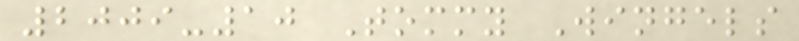2009-10 Tommy Wingels
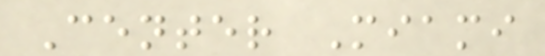Center Miami
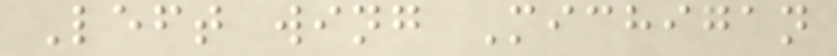Left wing Michigan
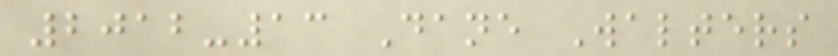2012-13 Dane Walters
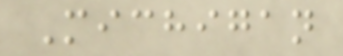Michigan
